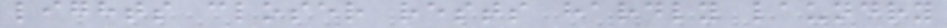lights closer rests hardly laundry
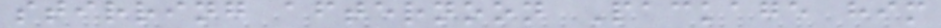stirring afternoon Package him
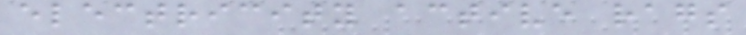electricity active rags
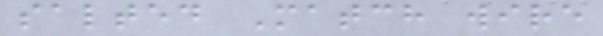salted Match wire
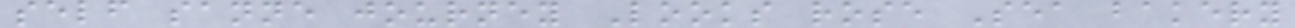self sanne journey Looks rose Sea bakery
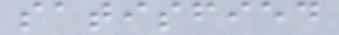satisfied
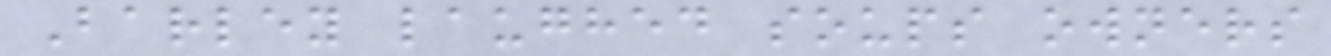Barley laughed soups owners
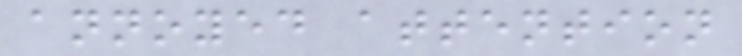annoyed attention
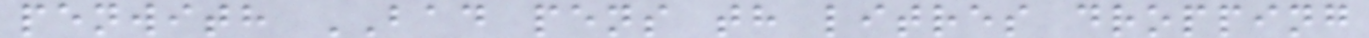penwith BAD pens th litres dropping
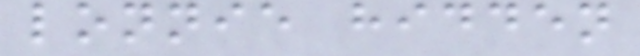lonnie hidden
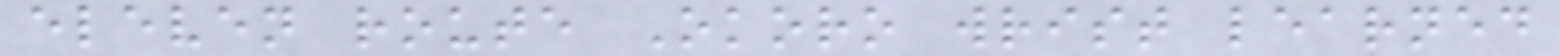eleven route Okoro wrist learned
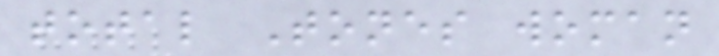total Tones woman
